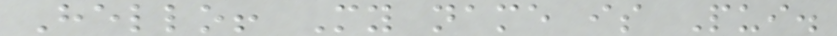Hello! My name is Pui.
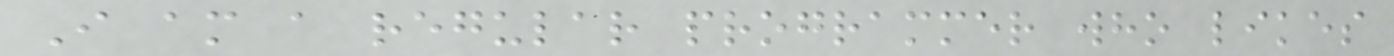I am a regular programmer who likes
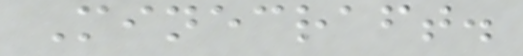Minecraft.
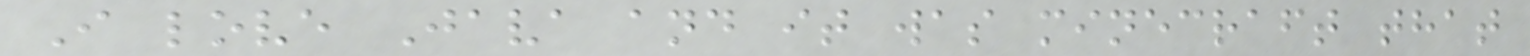I love Java and it was minecraft that
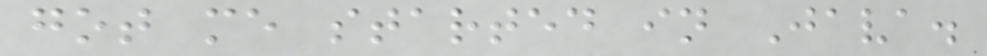got me started in Java.
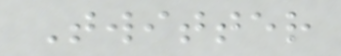Twitter
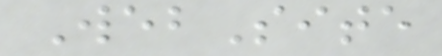WebSite
